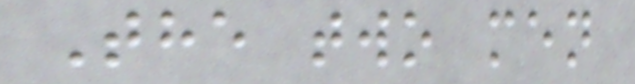The two men
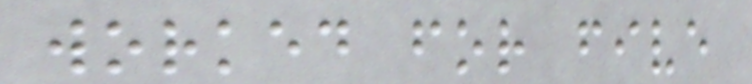worked for five
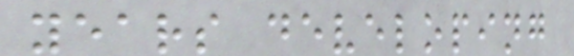years developing
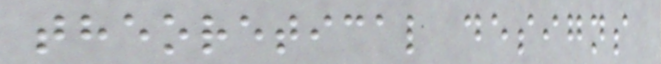theoretical designs
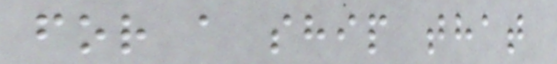for a ship that
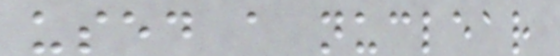used a nuclear
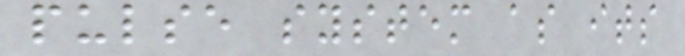pulse system as its
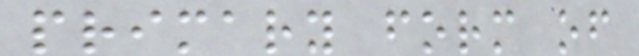primary form of
